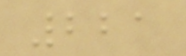221
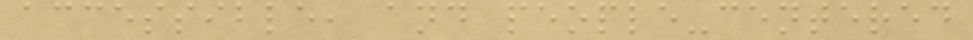accessible, and people-centered
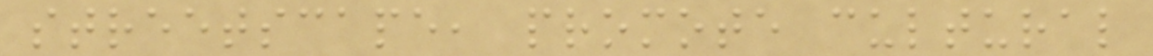streetscape, promote cultural
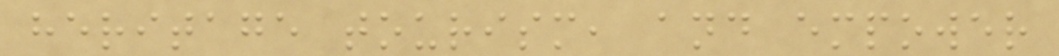heritage tourism, and empower
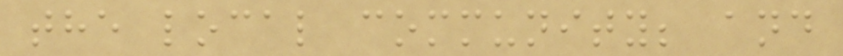the local community; and
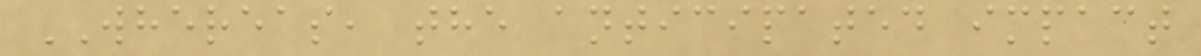WHEREAS, the anticipated impact
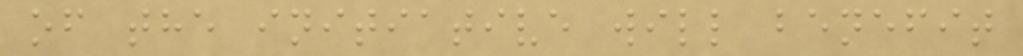of the initiative will benefit
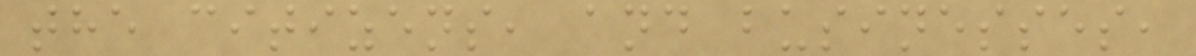the citizens, and businesses,
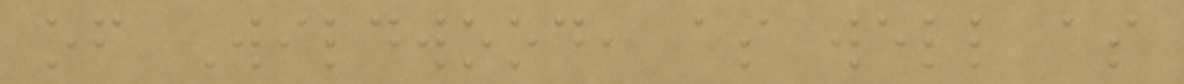of Wildwood, as well as
